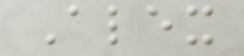Alex
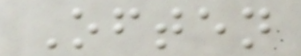Often
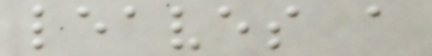leaves a
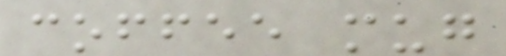coffee mug
